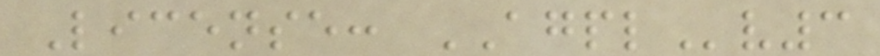License: AGPLv3
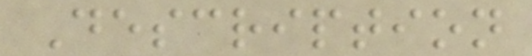Description
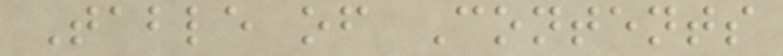Table of Contents
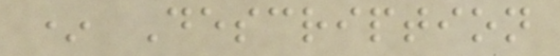* Description
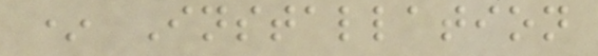* Installation
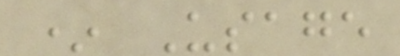* Usage
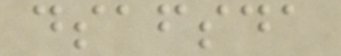dsafsda
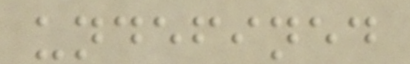undefined
